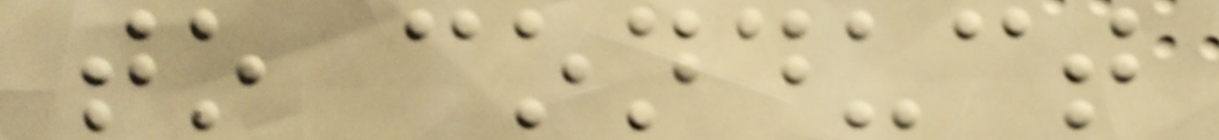to conduct
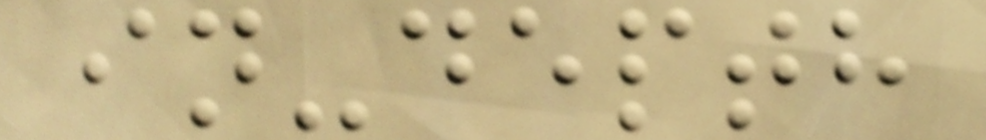in-depth
